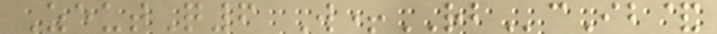ZeutQ6 W+RBcIb&
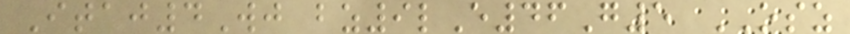Itaj4Wj bz9lE46G5 OSZ
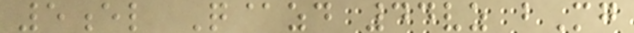5el Q@zd 44vz bMg
